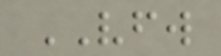VFW
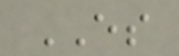ES
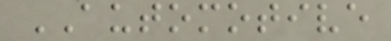AUTOMOTIVE
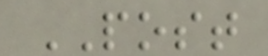POST
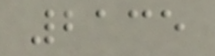2135
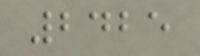2425
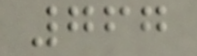767
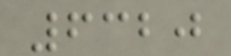6320
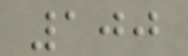100
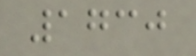1730
